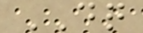DQ
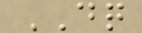DQ
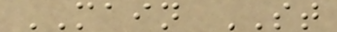MAIN ST
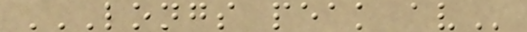LONGS PEAK AV
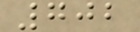702
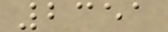2351
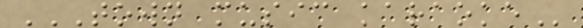TOWN MUSIC KARAOKE
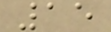15
